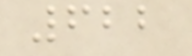622
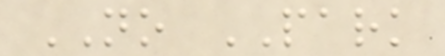NO PARK
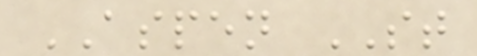ASPEN ST
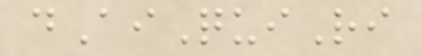dAiQuiRi
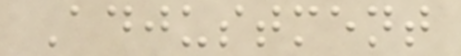Adjustment
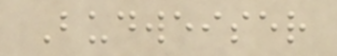Budweiser
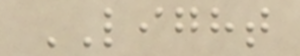LIGHT
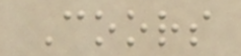Coors
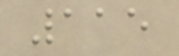115
